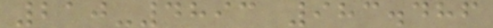210-4893 983.486
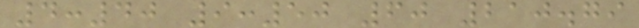4:40 9:50 60 210.79
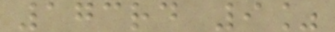173rd 9%
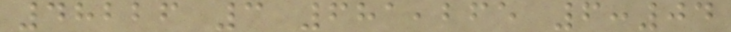48226 3 681,265 6:04
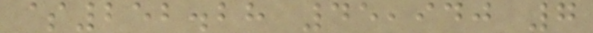$252.28 45,940 7
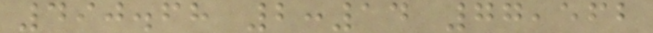490.68 2:14 77,562
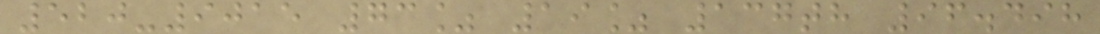520-9015 73% 19% 137th 96.498
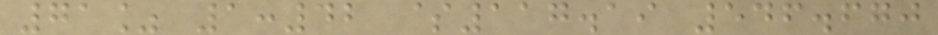71% 1:42 $117.19 546.670
